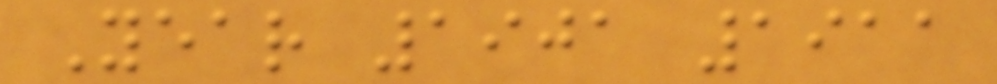Year 1901 1911
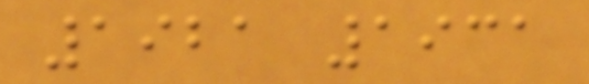1921 1931
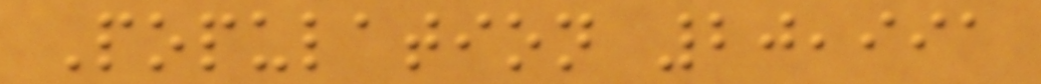Population 20,991
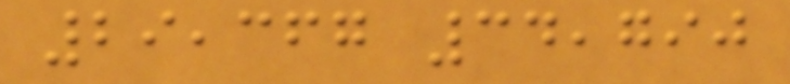29,367 34,790
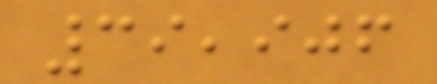39,906
